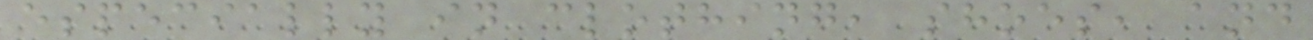especially in clothing, shoes, and
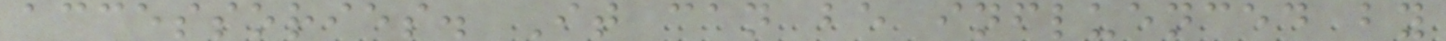accessories. It can be influenced by
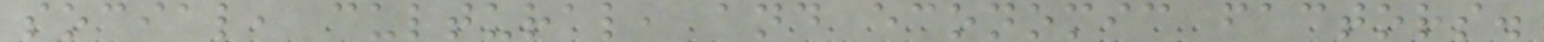social, cultural, and economic factors.
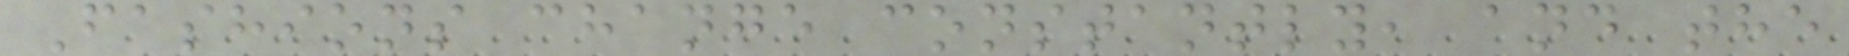Fashions change constantly, and the
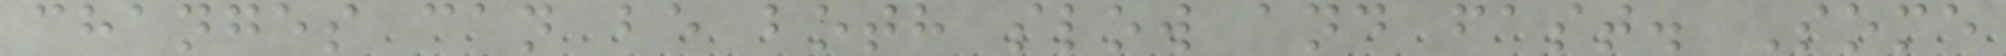changes can be both slow and fast. Some
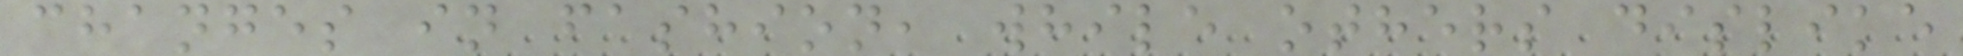changes in fashion, while others dislike
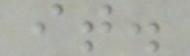it.
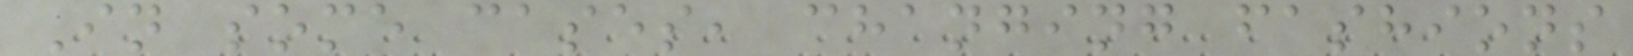In some cases, changing fashions
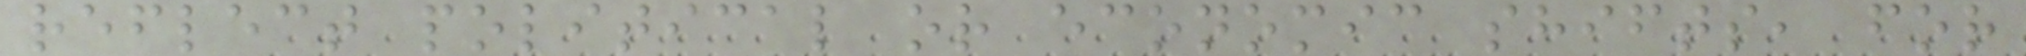reflect political or economic shifts, for
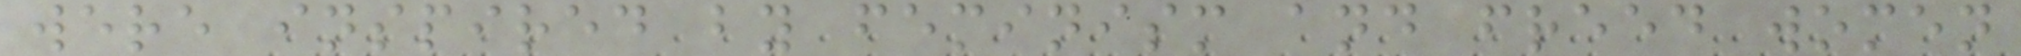were inspired by feminism and freed women
